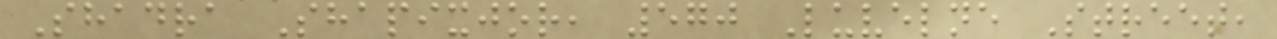Shadra Shapixjor, 570 Luvelne Street,
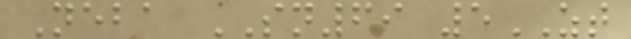Neba SN69 5ZT
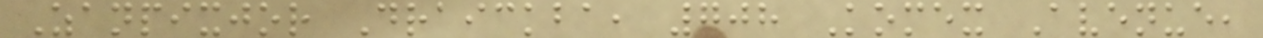Zanpixjor Draickba, 708 Komex Avenue,
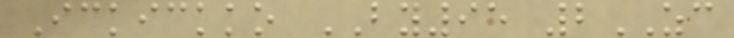Ickickko BY95 2ZC
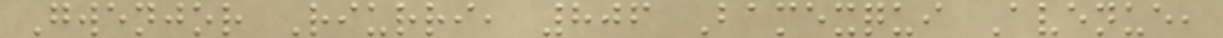Gwenjor Riurri, 806 Bamexqui Avenue,
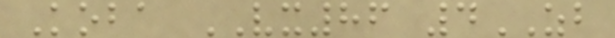Koba VX86 4ZB
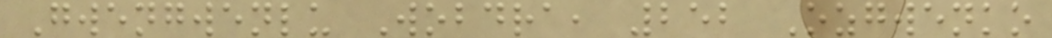Gwengwenlu Wobdra, 252 Ozgwenko
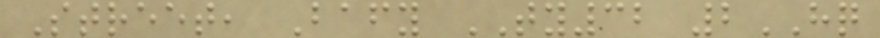Street, Bafy TY32 2HQ
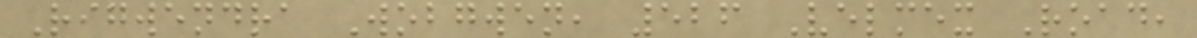Rigwendra Wobgwen, 526 Velmex Road,
